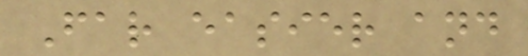Far easier and
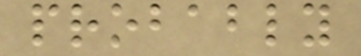probably
